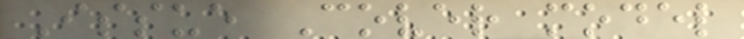Issue Cover model
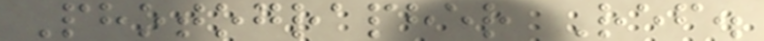Photographer Ref.
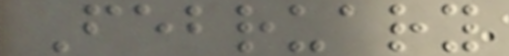February
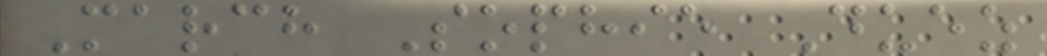March Sophie Duez
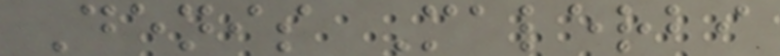Denis Malerbi
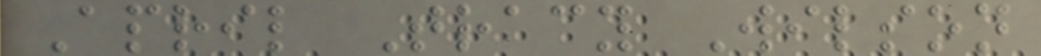April Tracy Wilson
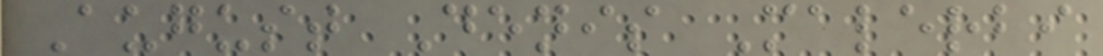August Denis Malerbi
